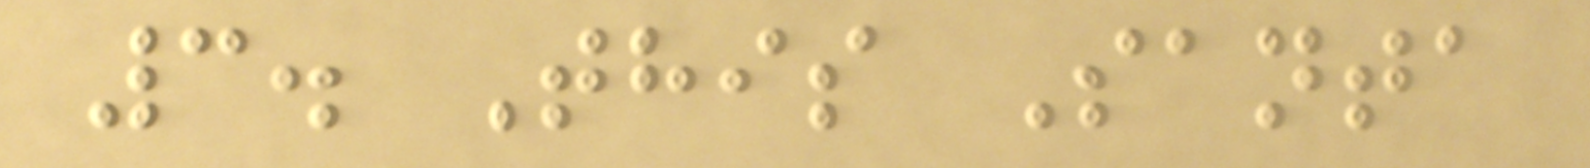3. This Santa
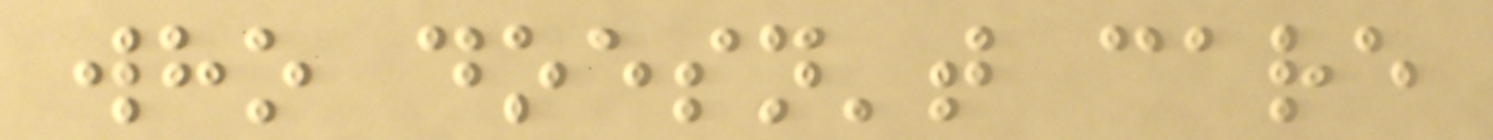who doesn't care
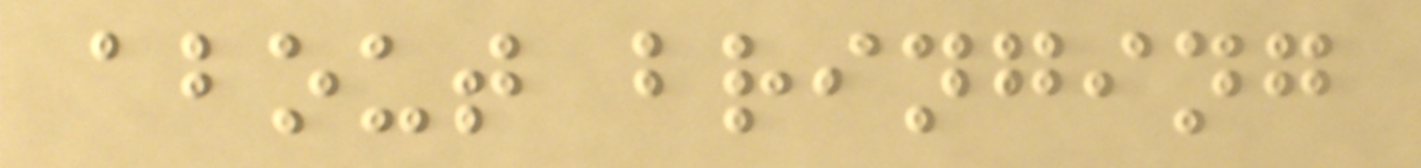about bringing
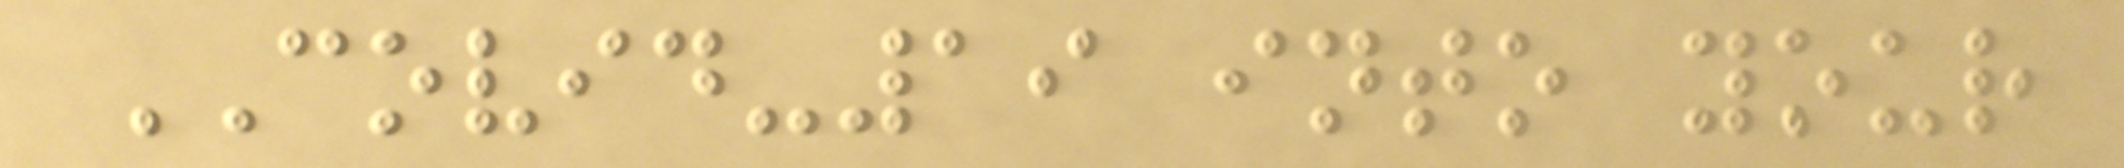COVID-19 into your
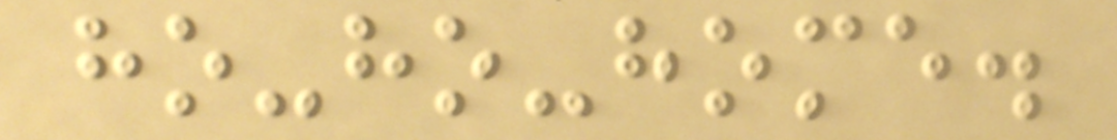ho-ho-home.
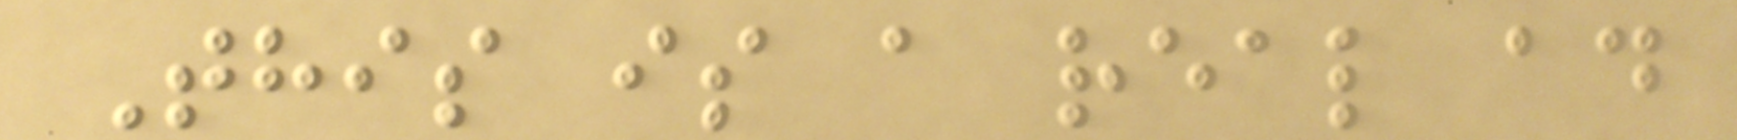This is a real ad
